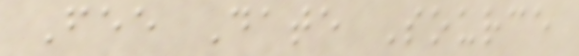Fee Date Source
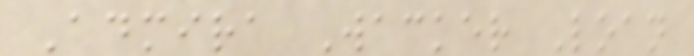Admira Wacker Loan
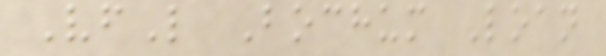VfL Bochum Loan
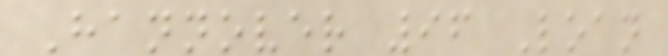Hannover 96 Loan
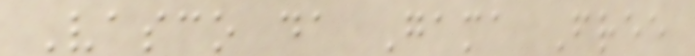Vasco da Gama Free
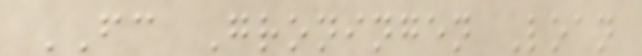FC Groningen Loan
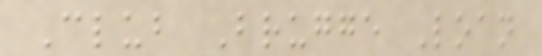Club Brugge Loan
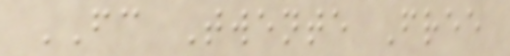FC Twente Free
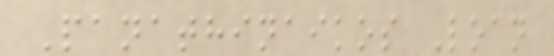Panathinaikos Loan
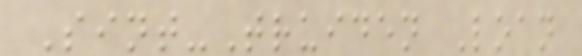Sint-Truiden Loan
